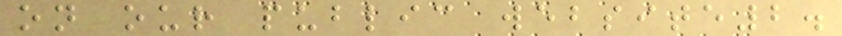on our public website2.
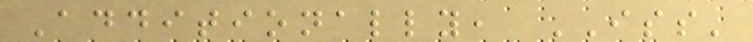Additionally, ISS'
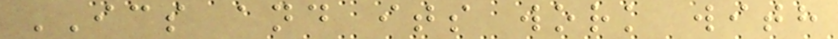ICS and its work with
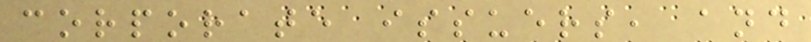corporate issuers, and
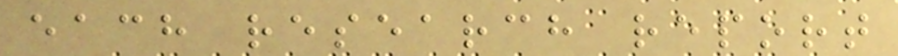each research report
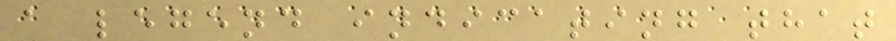a legend indicating that
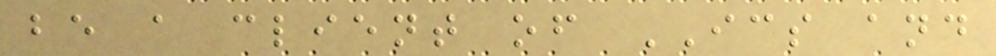be a client of ICS and
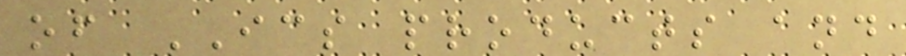of ICS products and
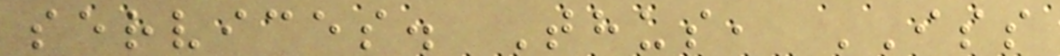services. Thus, ISS
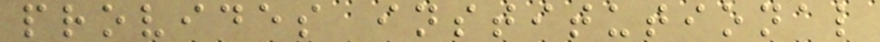provides institutional
